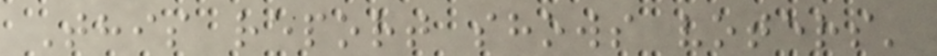This report shows voters'
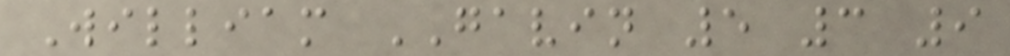William GAVIN 5 3 9
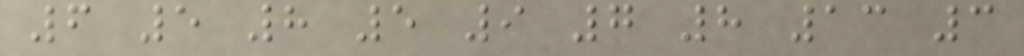6 5 8 5 9 7 8 13 3
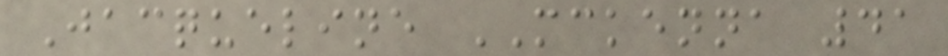Jacqueline MCKENNA 41
